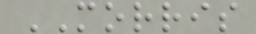MORRIS
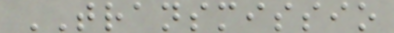TRANSMISSIO
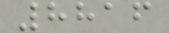8816
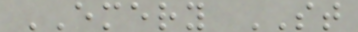EMERY ST
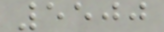5500
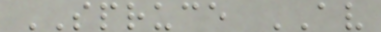SPRUCE AV
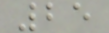25
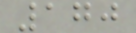170
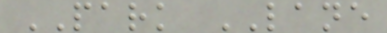PARK LANE
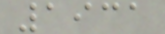1931
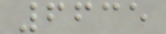6635
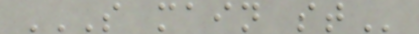S MAIN ST
